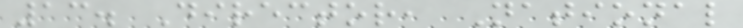13. Director, National
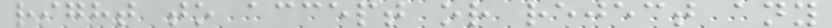right to accept or reject any
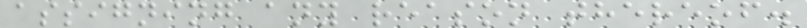assigning any reason thereof.
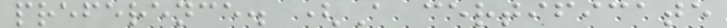preference. (A certificate
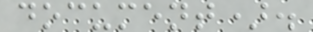document).
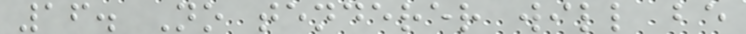16. No tenderer will be
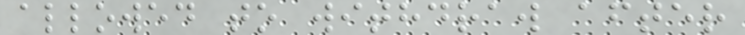allowed to withdraw after
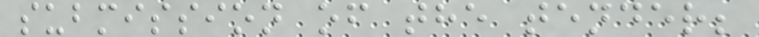submission of the tender;
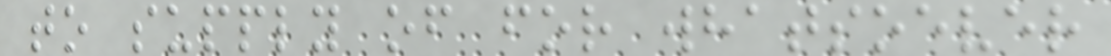to supply of for whatsoever
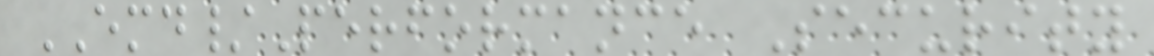EMD/Performance Security
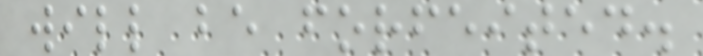will be forfeited.
